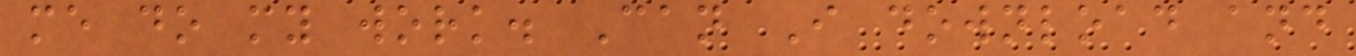me do my work. Can I download and
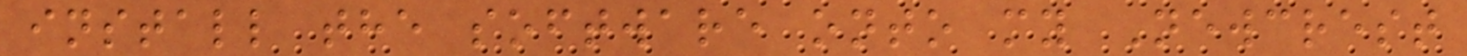install the software onto my Newcrest
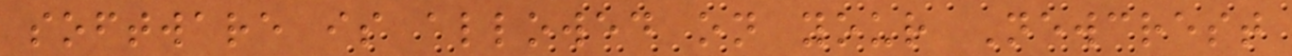software is allowed on your Newcrest
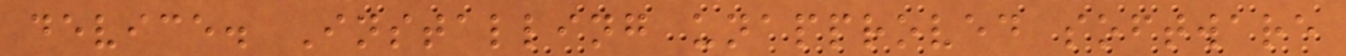device. Installing unapproved software
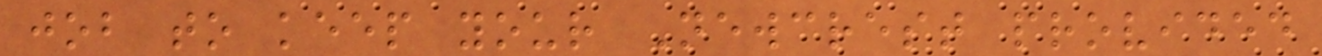job to keep your Newcrest provided
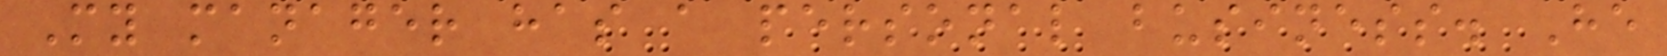My manager has a personal business. He
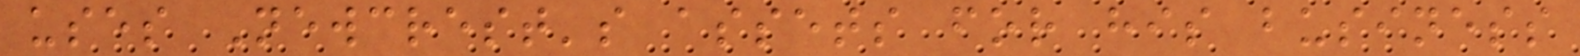uses Newcrest's assets for his business
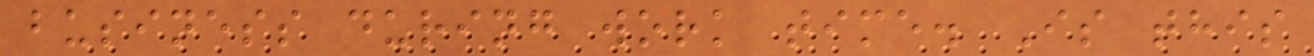business during work time. Is this
